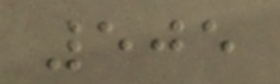505
